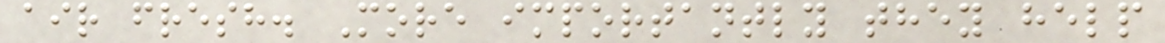air fresh. More importantly they help
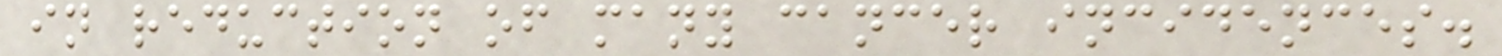in reduction of many cancer incidences.
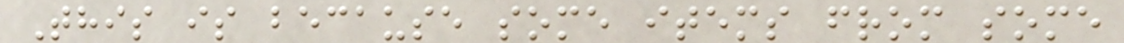This is because some items from some
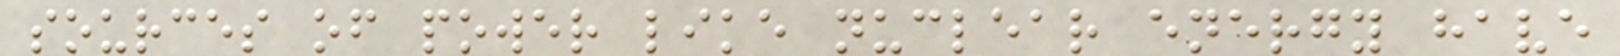sources of power like nuclear energy have
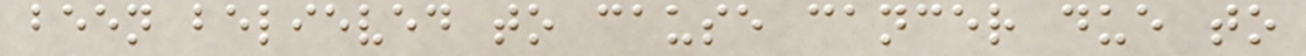been believed to cause cancer due to
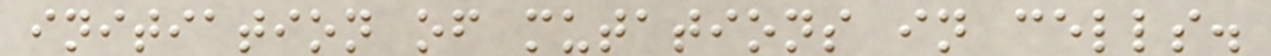initiation of mutations in cells.
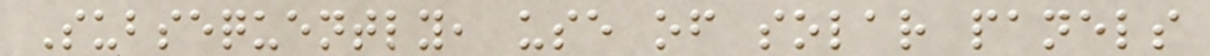Subsequently, use of solar panels
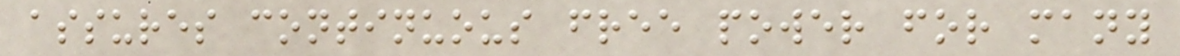assures continuous free power for many
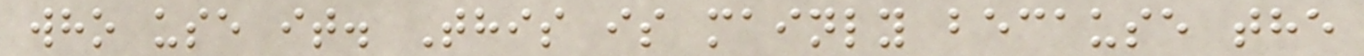who use it. This is mainly because the
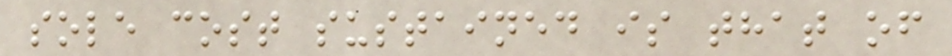sole cost sustained is that of
